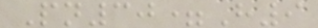Pn30=H9
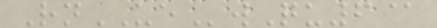RnUEwQu6@
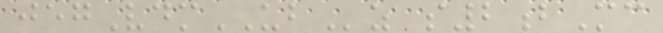jegVdmUBz s2bMc
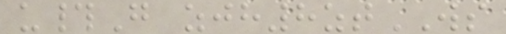u#G zjh8ztWS
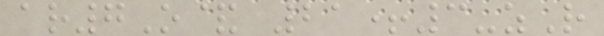ar7O& 21+3-zR
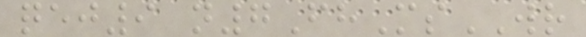qej9 n7FhMsWR
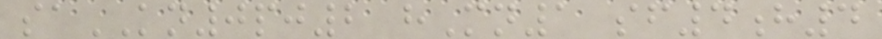saKN0pj2 hMn1 sf4h4
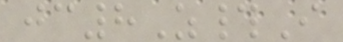jc8Z#I
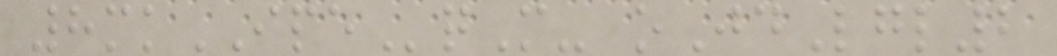8mkIPEqM- oJdLgl2
